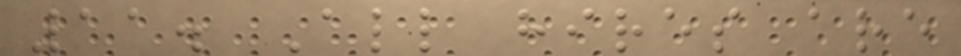11. All hires are
